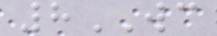8WC
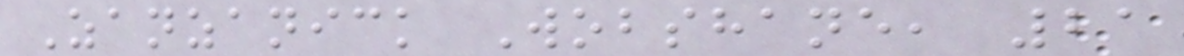Zanzanick Wobshane, 21
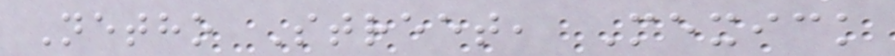Netho Street, Mexick
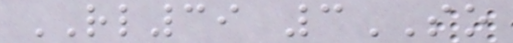RL39 3SO
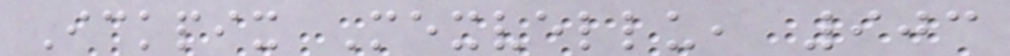Ickpix Mexvellu, 903
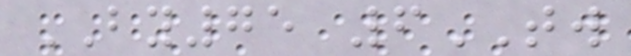BY75 6TW
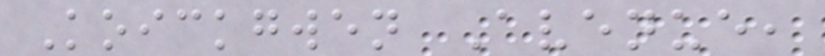Koickgwen Avenue,
